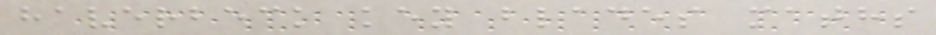haverbeck key blades maths
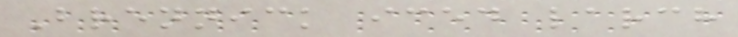Brennick iced larch
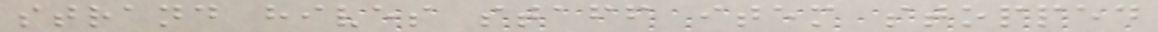strand hives staff item stopped
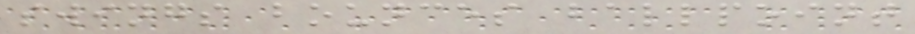swings bounces ballpoint
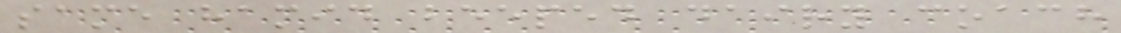same hamid beeped dairy coach
